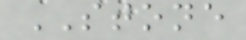STONE
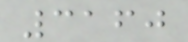3160
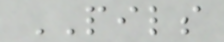PILS
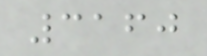3160
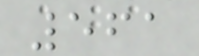561
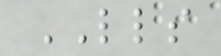LLS
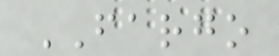FARGO
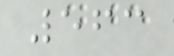563
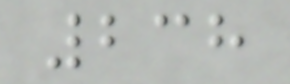238
